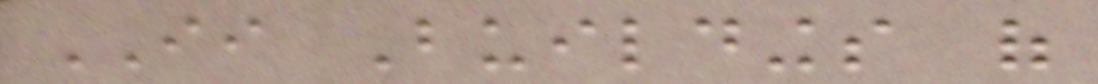II Buildings of
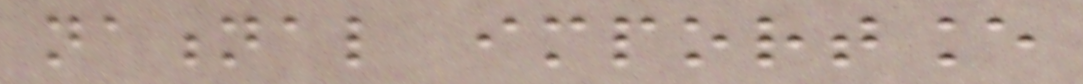national importance
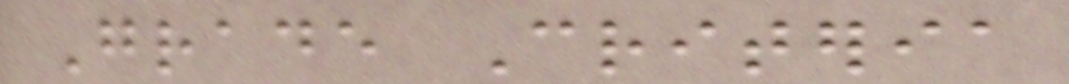Grade Criteria
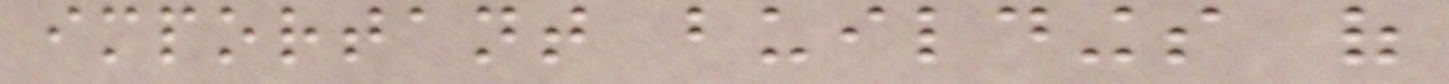important buildings of
